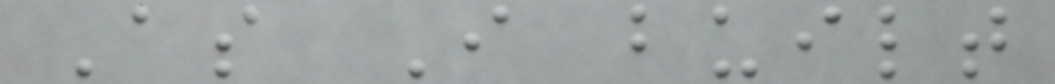As I built
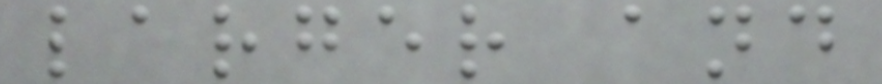larger and
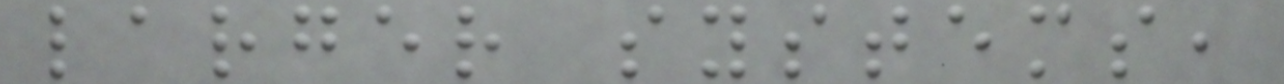larger systems,
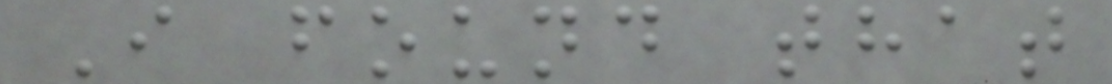I found that
